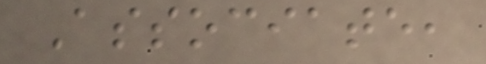Associate,
